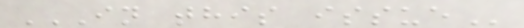IN THIS ISSUE
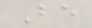Be
